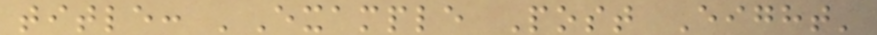title: 'Example Post Eight'
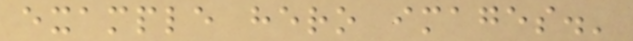example hero images.'
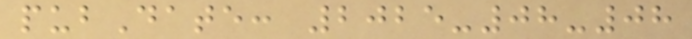pubDate: 2025-08-08
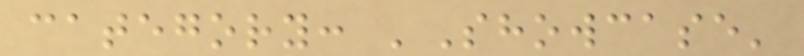category: 'Showcase'
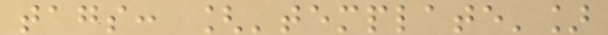tags: ['template']
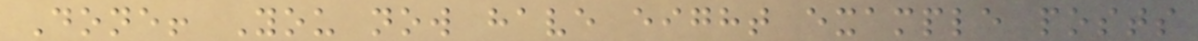Done! You now have eight example posts
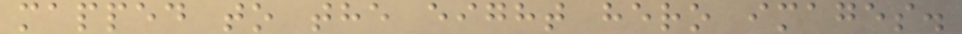mapped to the eight hero images.
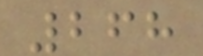268
